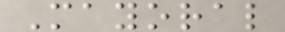Mayoral
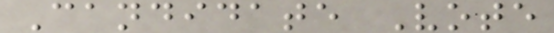Candidate Vote
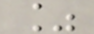%
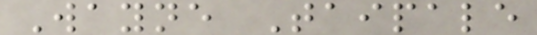Wayne Taipale
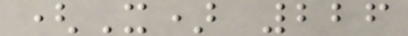(X) 226
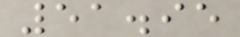51.95
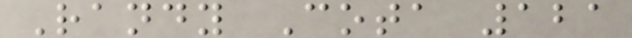Randy Cota 121
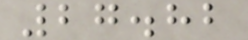27.82
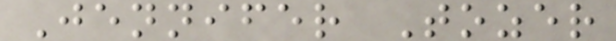Jennifer Tozer
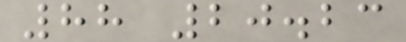88 20.23
